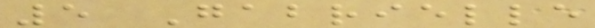5 Gabrielle
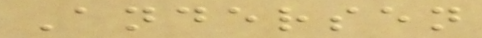Andersen
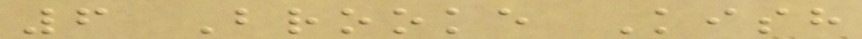6 Brooke Kish
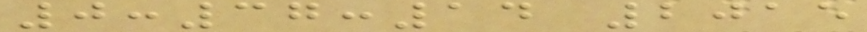0:37:14 2015
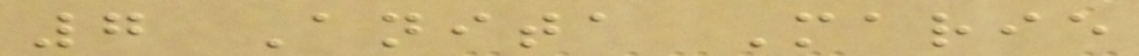7 Anita Marie
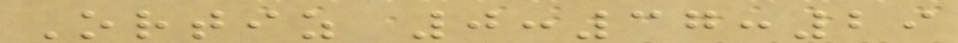Ortiz 0:37:29
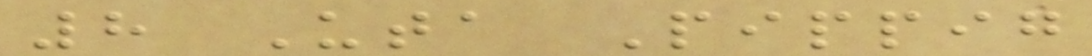8 Uta Pippig
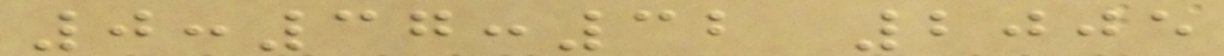0:37:32 2005
